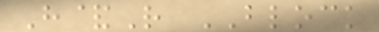H&R BLOCK
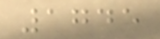1745
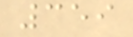359
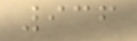936
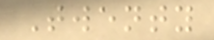Twenty
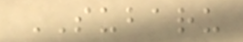SUBARU
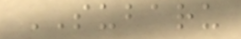SUBARU
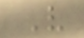V
